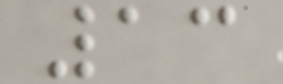13
